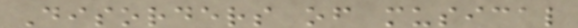Disorders of musical
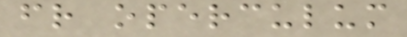fr operculum
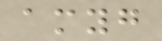amyg
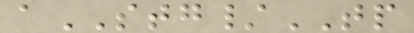aSTG/TP
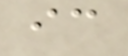ic
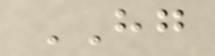HG
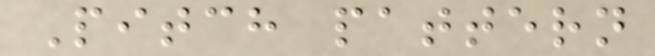Pitch pattern
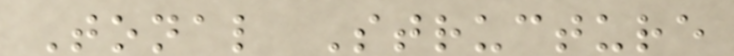Tonal Structure
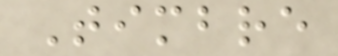Timbre
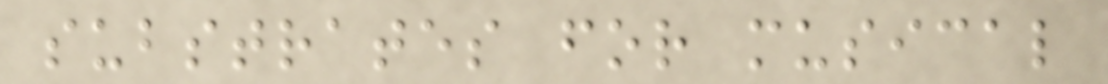substrates for musical
